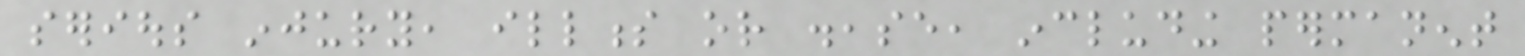serious injury, illness or disease, including permanent
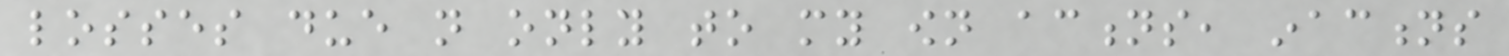losses due not only to my own actions, inactions
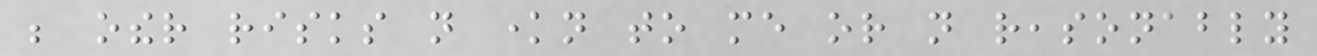be other risks not known to me or not reasonably
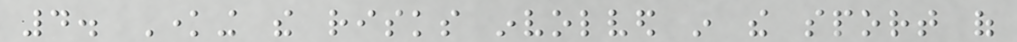4. Knowing the risks involved in the sport of
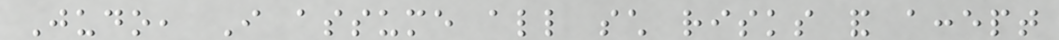Judo, I assume all such risks and accept
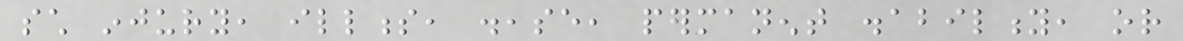such injury, illness, disease, permanent disability, or
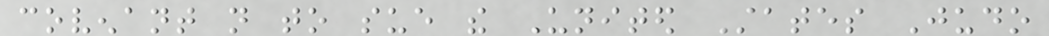covenant not to sue the United States Judo
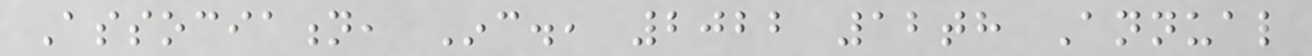Association, Inc., 2022 12th Annual
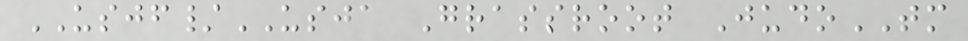USJF/USJA Grassroot JudoTM
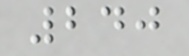240
